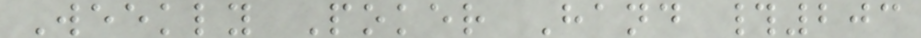Weekly Poker Hand #203
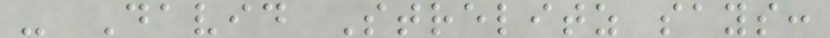- David Strelitz says:
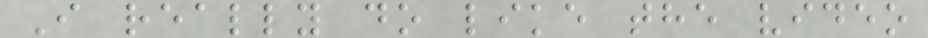I really do like the video
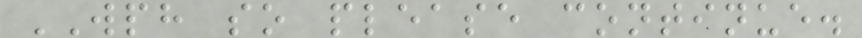WPH so please continue.
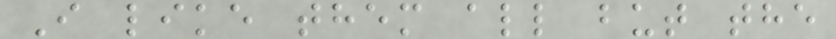I like them all but the
